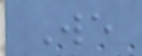We
